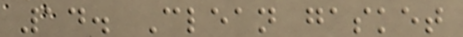14. Clean gasket
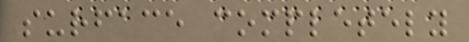surface completely
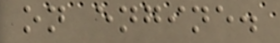on engine.
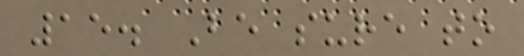15. Be sure to
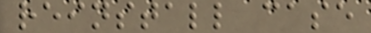reinstall case
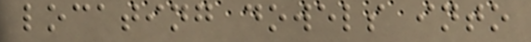locating dowels into
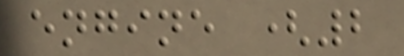engine (2
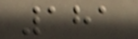181
